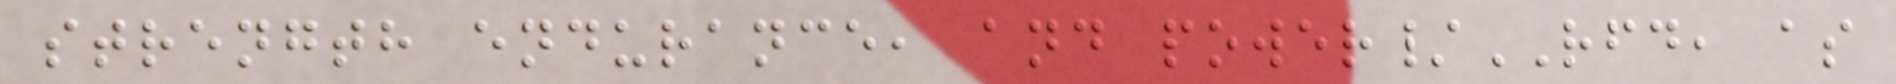strength endurance, and power/RFD, as
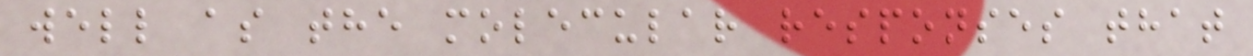well as the molecular responses that
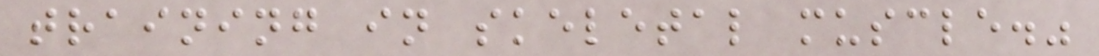training in skeletal muscle."
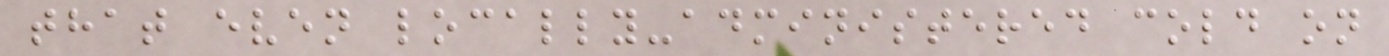that even locally-administered cold on
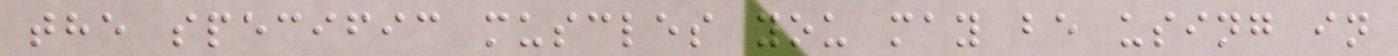the specific muscles you may be using in
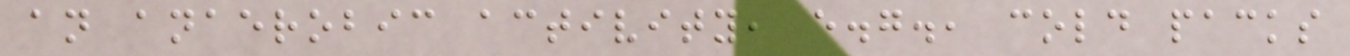an anaerobic activity, e.g., cold packs
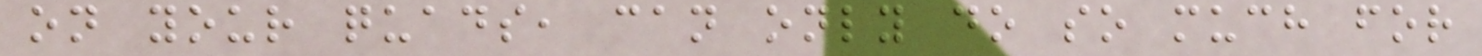on your quads, can only do so much for
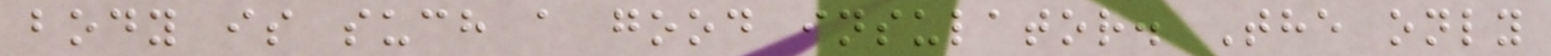body is such a good insulator. The only
